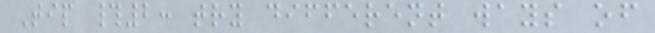Tip #2: try different ways of
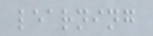learning
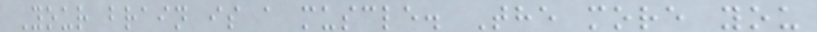Your brain is a muscle. The more you
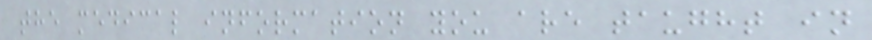the medical information you are taught in
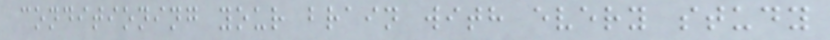conditioning your brain with every study
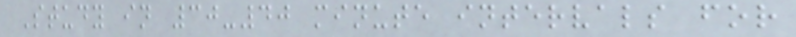Study in 30-40 minute intervals for
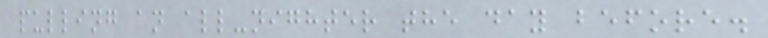pulling an all-nighter the day before.
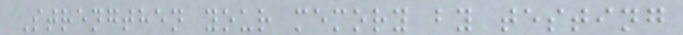Strengthen your memory by testing
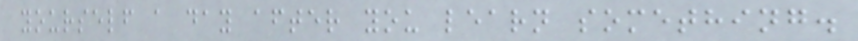yourself a day after you learn something.
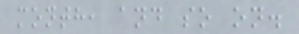month, and so on.
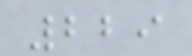229
